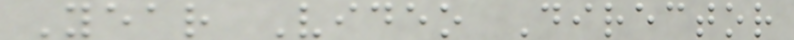Year Video Director
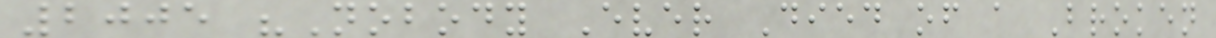2005 "Nobody Ever Died of a Broken
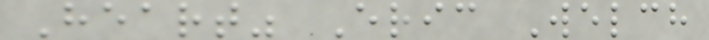Heart" Eric Welch
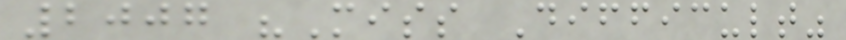2007 "Miss Difficult"
